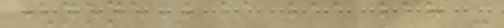(none) ba baa bah -
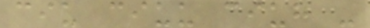ciu ciuu ciuh -
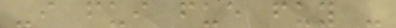-i fui fue fuy -
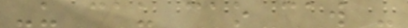-u cau cao caw -
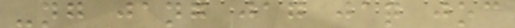-ng jang jag jaq joc
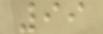99
